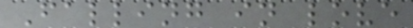Falling in love
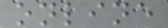online
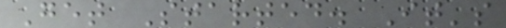Get Started. It's
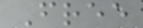Free
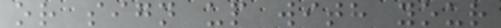or sign up with your
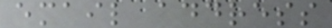email address
